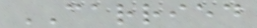CARRIED
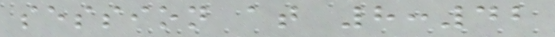session at 8:42
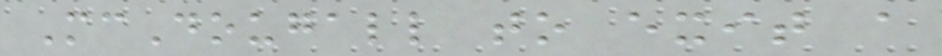McDougall to exit a
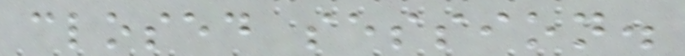closed session.
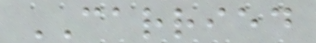CARRIED
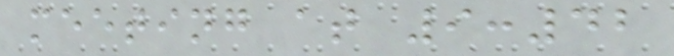meeting at 9:42
